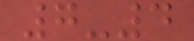7-4
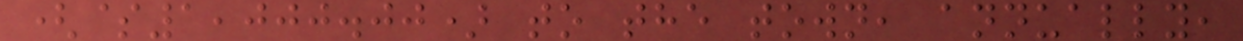($1,000.00) to the town, annually,
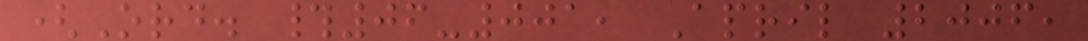(Ord. #06-001, April 2006,
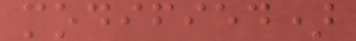modified)
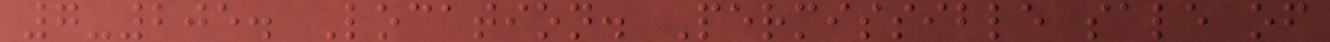7-205. Location. Permissible sale of
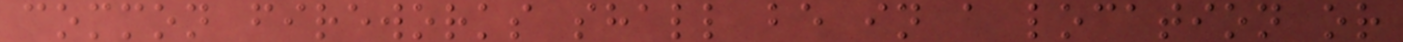common fireworks shall be in a location or
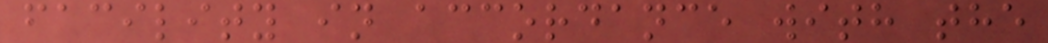facility in accordance with the
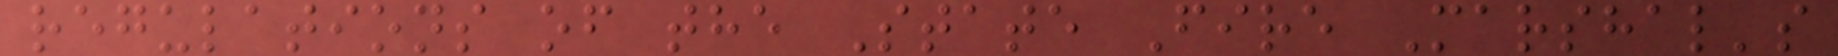regulations of the State Fire Marshal's
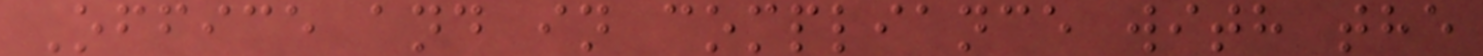Office and in compliance with the
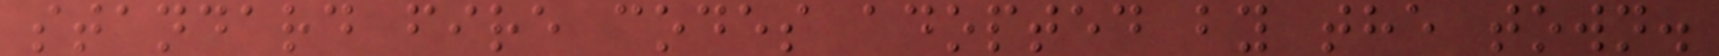standard fire codes adopted by the town.
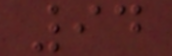94
